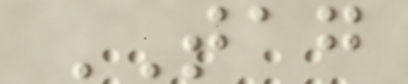TAG
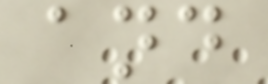and
